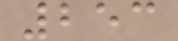253
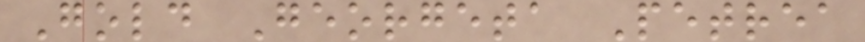Gold Georgeta Petrea
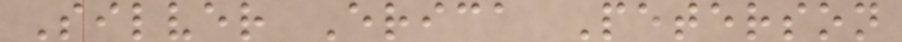Silver Erica Peterson
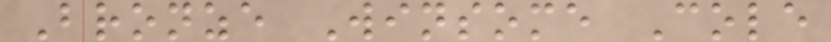Bronze Winsome Cole
